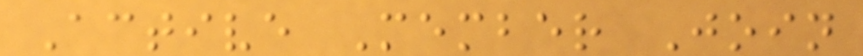Active Member Join
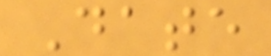Date
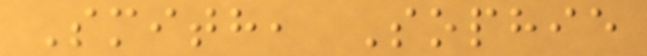Smith, Sophie
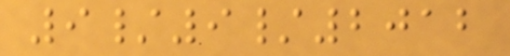9/9/2012
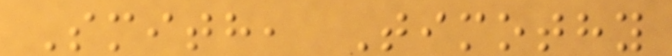Smith, Timothy
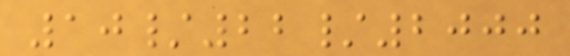10/22/2000
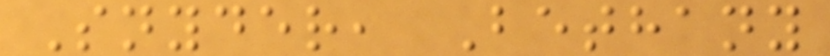Snyder, Bethany
